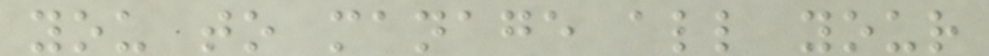you to manage all your
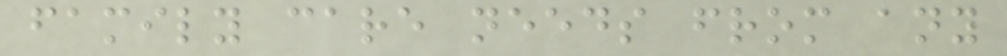family care needs from any
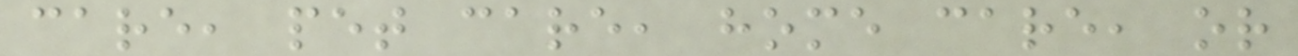care, pet care, home care, or
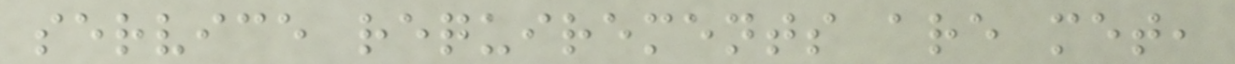service requirements are met,
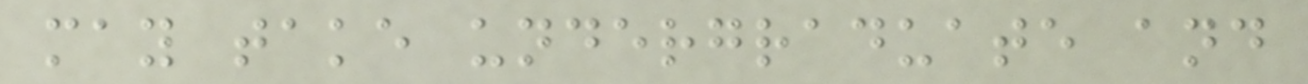may take undergraduate and
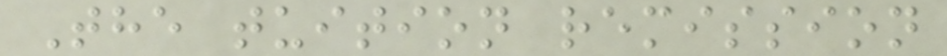The tuition remission
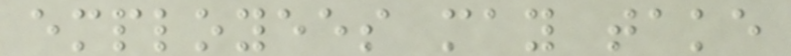employees may take
